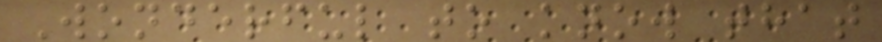Wonderful to know that
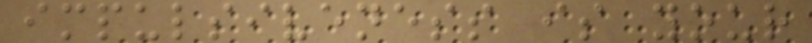impulsiveness is your
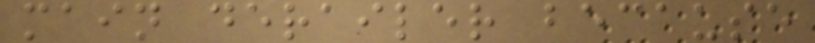main derailer because
